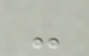-
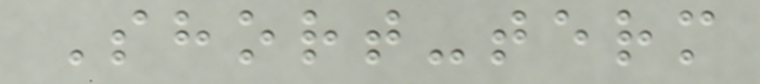Short-term
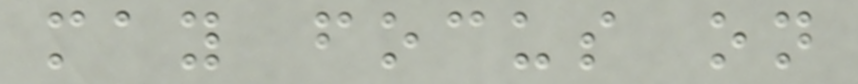may focus on
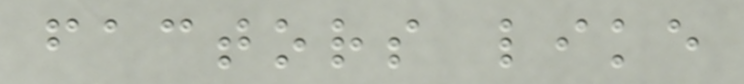factors like
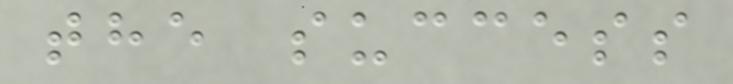the success
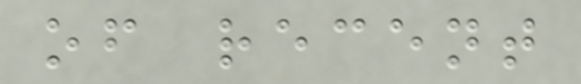of recent
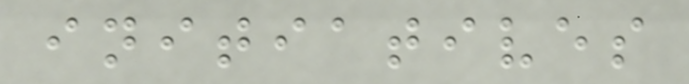initiatives
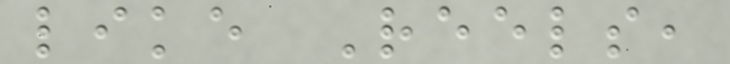like Reels,
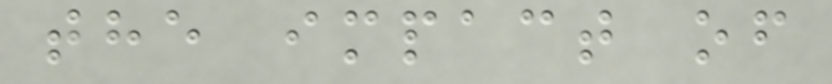the impact of
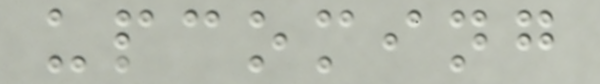upcoming
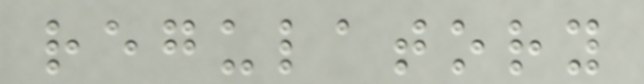regulatory
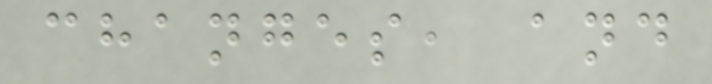changes, and
